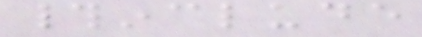#include
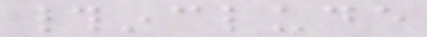#include
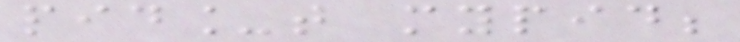pid_t mypid;
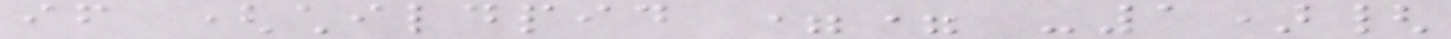if (childpid == -1){
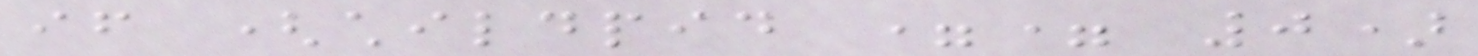if (childpid == 0)
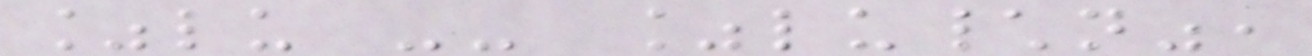%lu -- %lu\n",
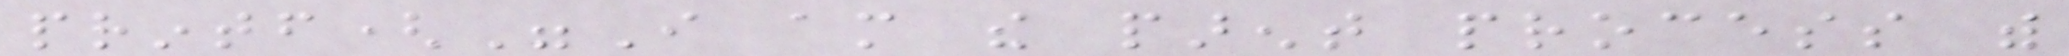printf("I am the parent process with
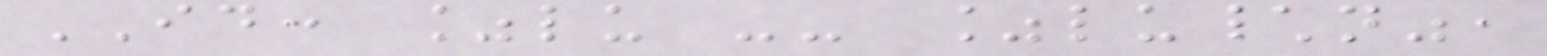ID: %lu -- %lu\n",
